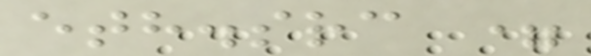eth.src =
